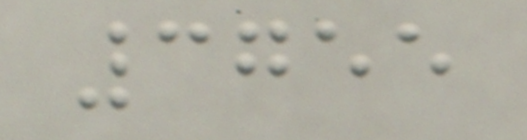3755
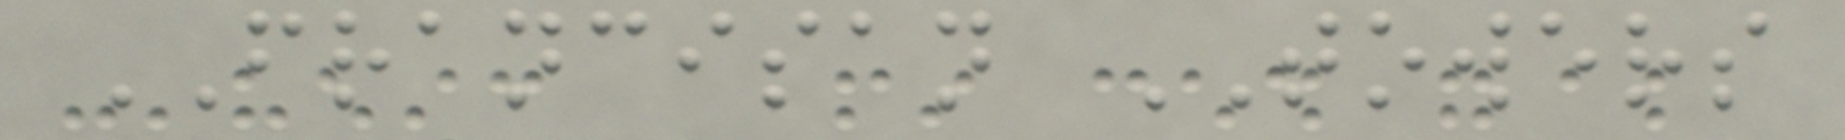FRANCISAN TOWERS
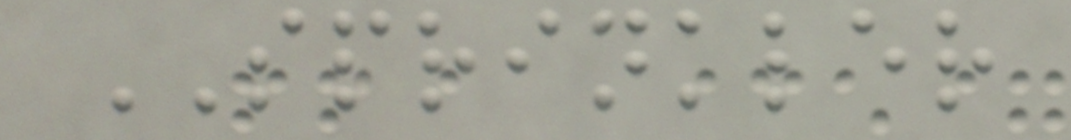SPRINKLER
